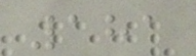181
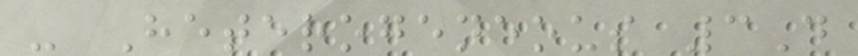- Heterogeneous 3D
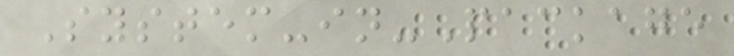System-in-Package
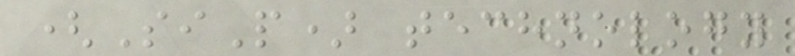(SiP) technology
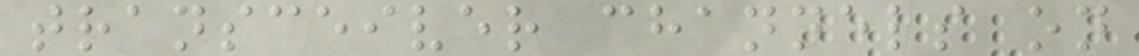transceiver channels on
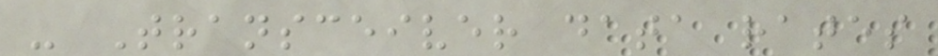- Transceiver data rates
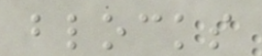blocks
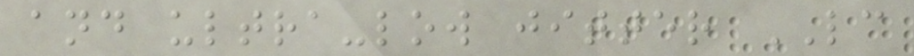and ultra-low jitter LC
